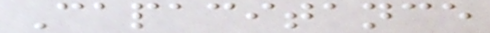Capacitance
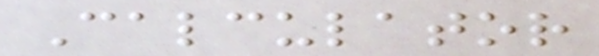Calculator
